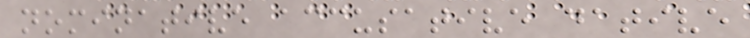nominative accusative dative
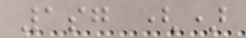1sg ()
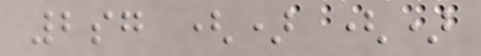2sg () ()
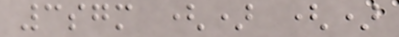3sgm () ()
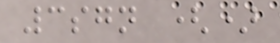3sgn ()
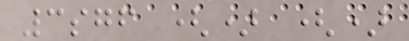3sgf () ()
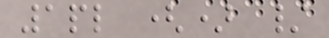1pl () /
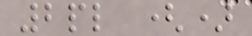2pl ()
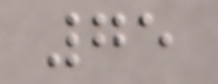75
